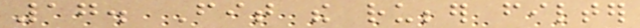17. Fit the rubber filter
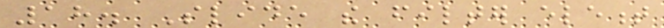18. Slide the filter element
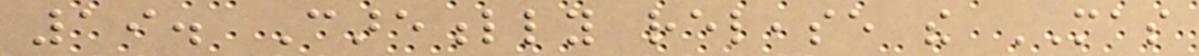19. Carefully release the MAS
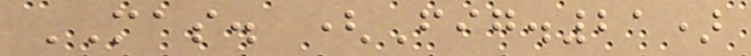MAS. (Fig.21)
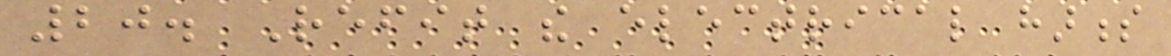20. Refit the electrical harness
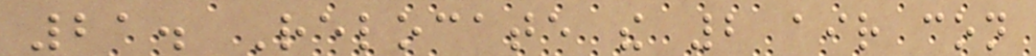21. Relocate the 2 air con
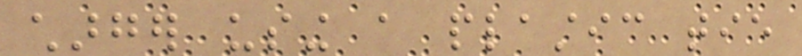charger using a plastic tie
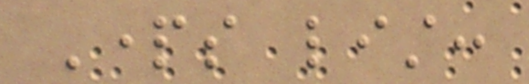Parts list:
